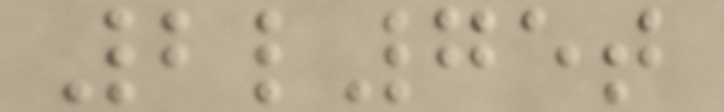2l75t
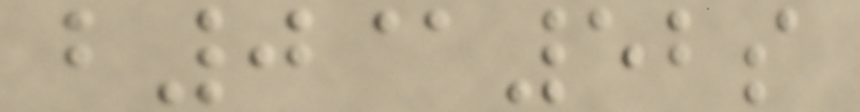b0@52s
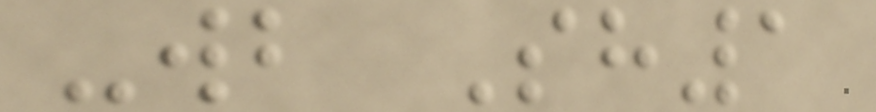-wb Sh1
